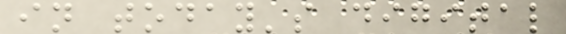in today's digital
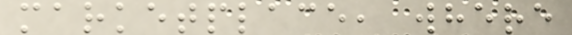marketplace, where
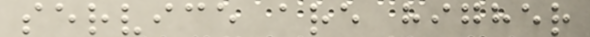service are higher
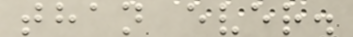than ever.
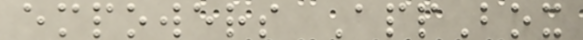empowers AppBox
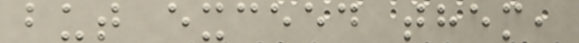but exceed them,
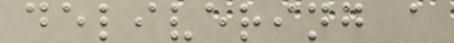delivering a
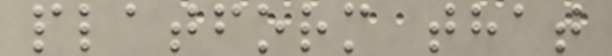platform that
